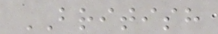BRITISH
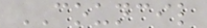COUNCIL
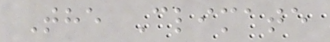The Climate
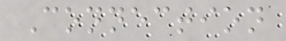Connection
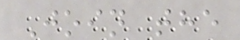Join the
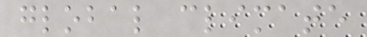global climate
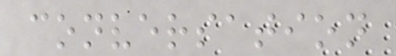conversation
